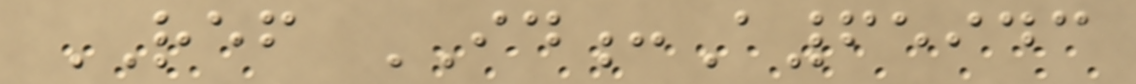REF ID:A65943
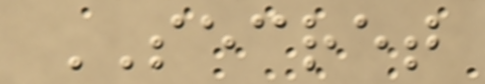SECRET
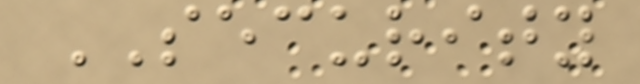SECURITY
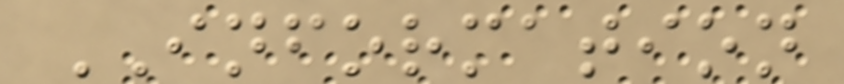INFORMATION
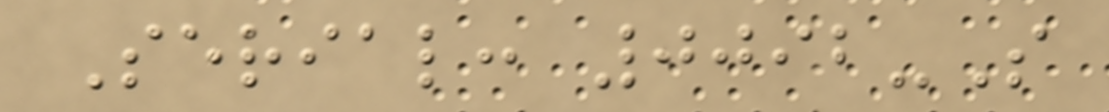Serial: 0092-S
